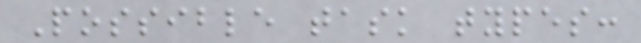Possible task types:
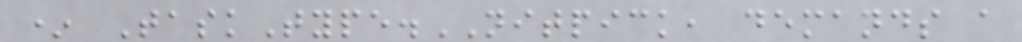* TaskType.NITPICK, demands a
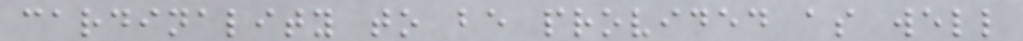cardinality to be provided as well
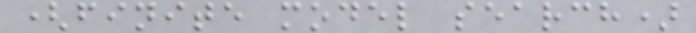(finite model search)
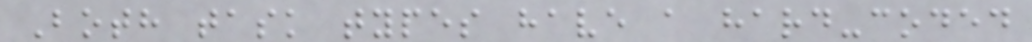Both task types have a hard-coded
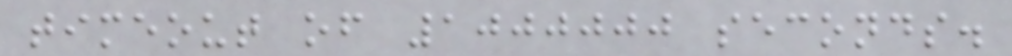timeout of 1000000 seconds.
